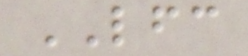LFC
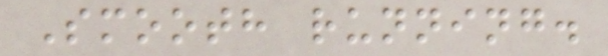Smooth running.
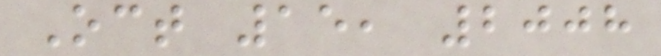Oct 15, 2008
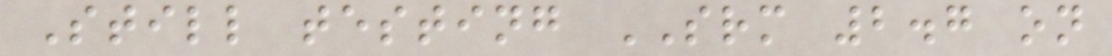Still testing SRM 2.7 on
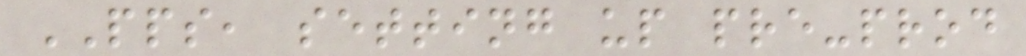PPS, setting up pre-prod
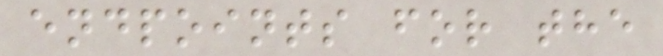endpoints for the
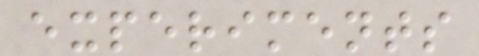experiments
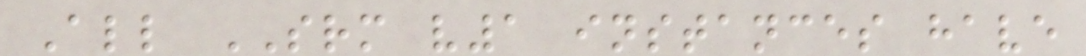All SRM v1 instances have
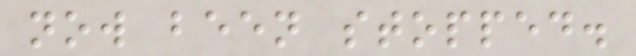now been stopped.
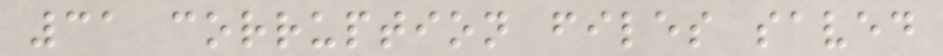31 corruption files saved
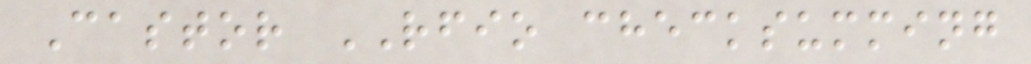Castor RFIO checksumming
